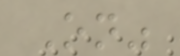On"
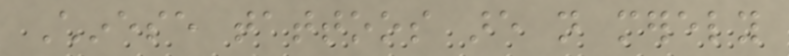Chinese tattoos are not merely
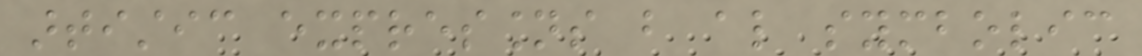artistic expressions but also symbolic
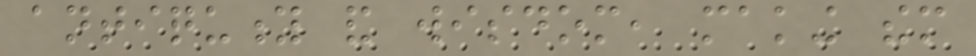antiquity and wisdom, making them
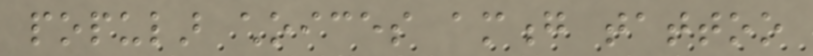popular choices among tattoo
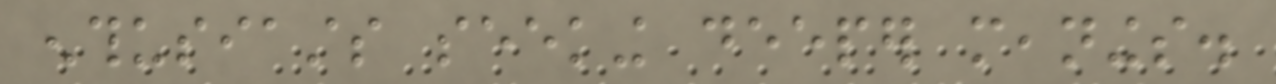enthusiasts seeking deeper meanings.
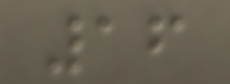16
